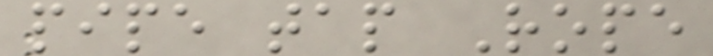pipe tap Rope
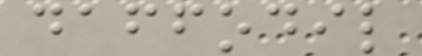daffodil
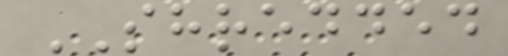SHREDDED
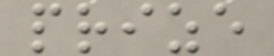prize
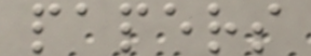papers
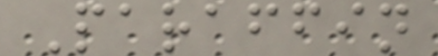Paraffin
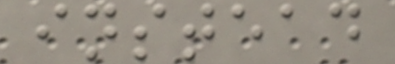instead
